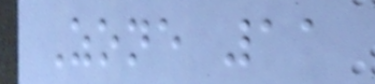Zone 11
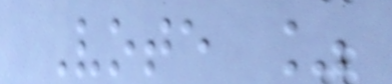Vote %
